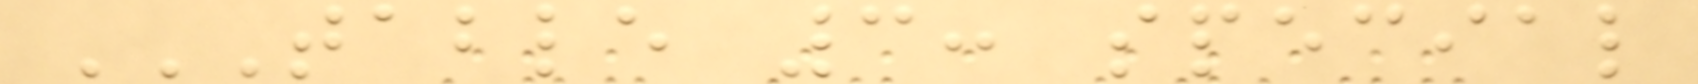TABLE 3: SPECIAL
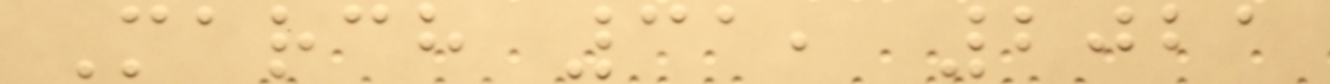March 31, 2021
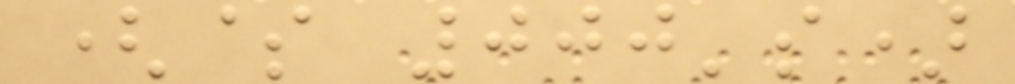($ 000's)
